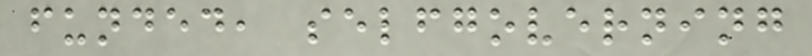funded, selfgoverning
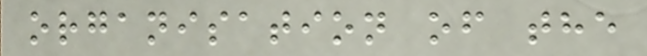organisation of the
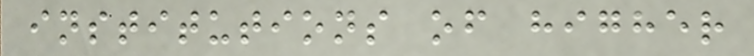institutions of higher
